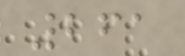261
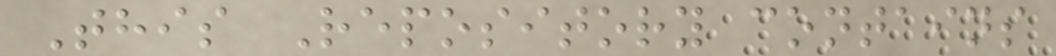This Repository contains
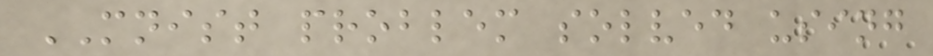MNIST problem solved using
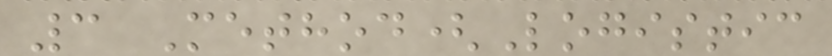3 Method(Logistic
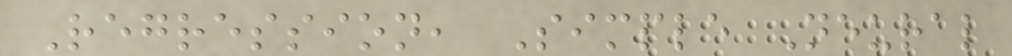Regression, Simple Neural
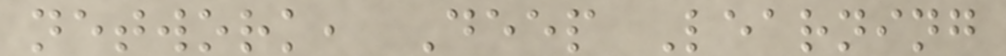network, Deep Learning
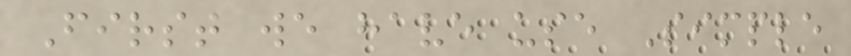First we have use Simple
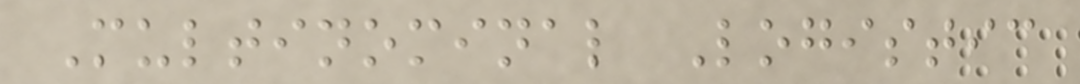Multinominal Logistic
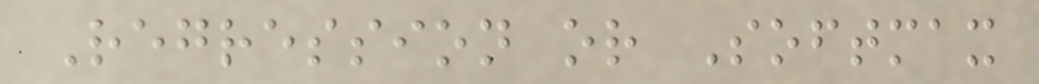Regression or Softmax
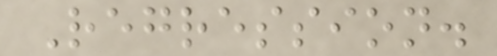Regression.
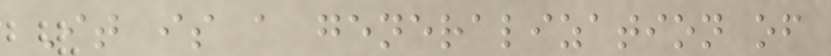It is a generalization of
